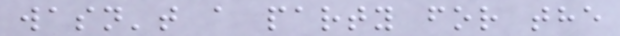wasn't a party for the
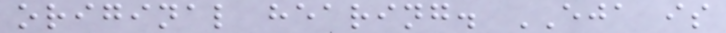original hearing. EJA is
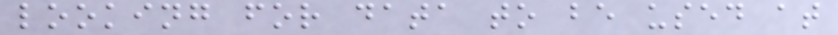looking for data to be used at
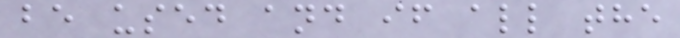be used and if all the
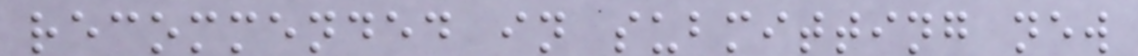recommended in submitting new
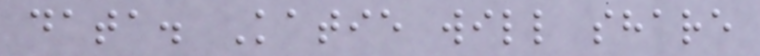data. Katie will share
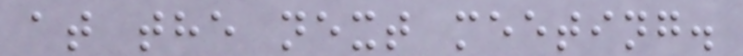at the next meeting.
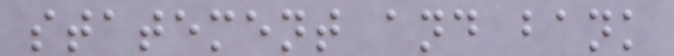statement and bank
